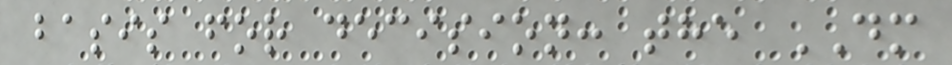basis for decision: the DM
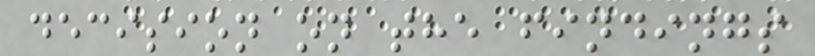decision on the findings
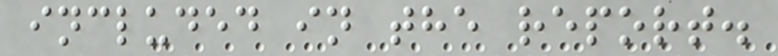included in the report.
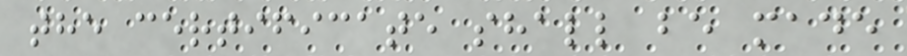the certificate shall be made
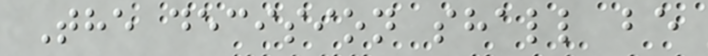The decision shall be
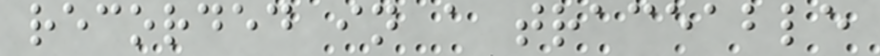recorded in a traceable
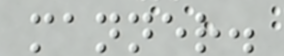manner.
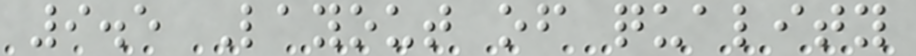9.5 Layout of quality
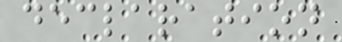declaration
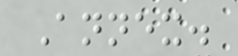Annex.
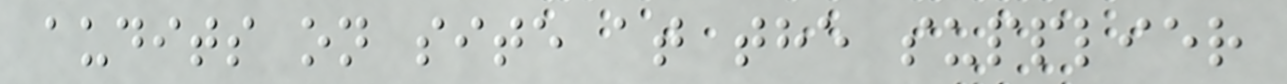audits on site at the supplier
